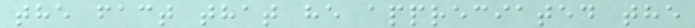the fact that he appreciated the
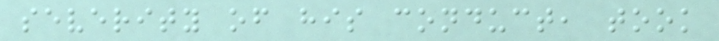severity of his conduct, took
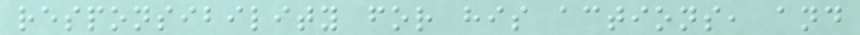responsibility for his actions, and
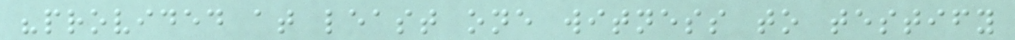"provided at least one witness to testify
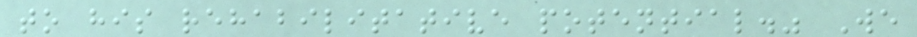to his rehabilitative potential." We
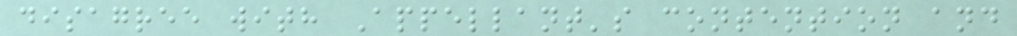disagree with Appellant's contention and
